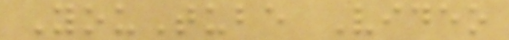YouTube Video
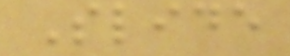Slide
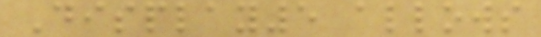Display5 allows
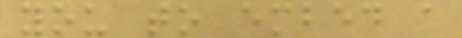you to embed a
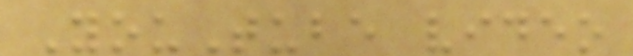YouTube video
